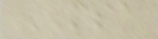MSA
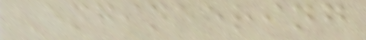Engineering
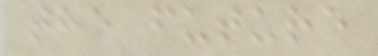the future
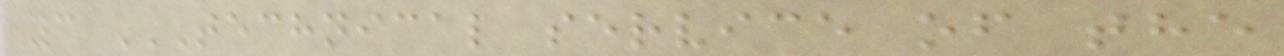3 TECHNICAL SERVICE OF THE
